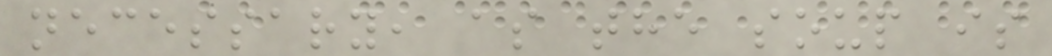necessary, as the soup is
